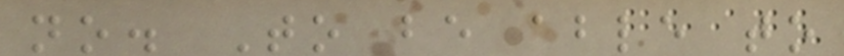no. To be able to
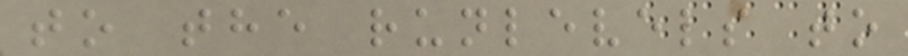to the runlevels to
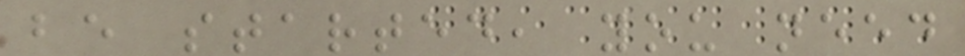be started, you need
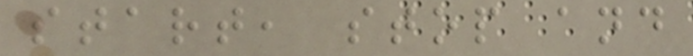start, stop and
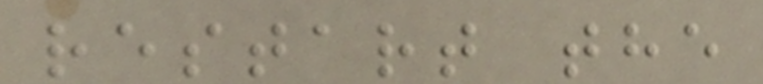restart the
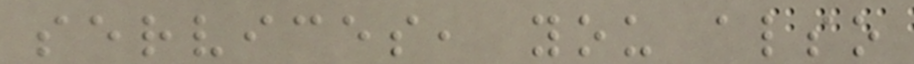services, you also
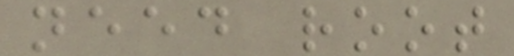need root
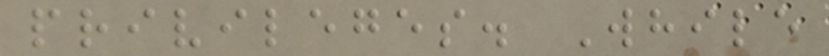privileges. While
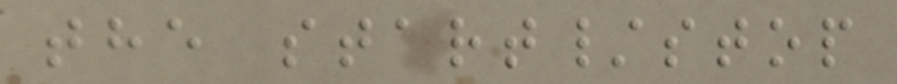the start/stop
